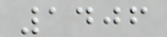1406
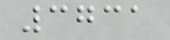3731
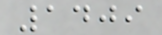1409
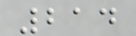214
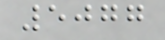5077
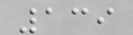139
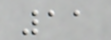11
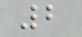2
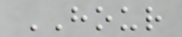HOUR
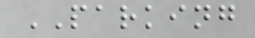PARKING
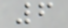6
